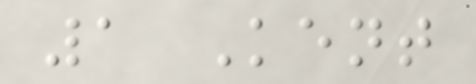1 Kent
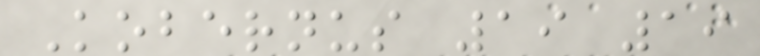Kobernus 19 19
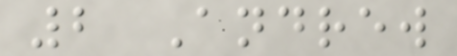2 Andrew
